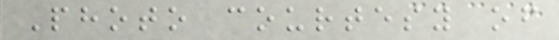Photo courtesy of
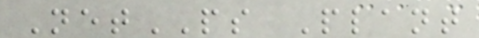NetPS Plant
